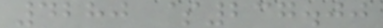4280 $237.00
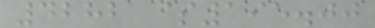4282 $195.00
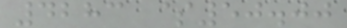4283 $50.00
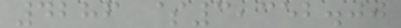4286 $3,352.00
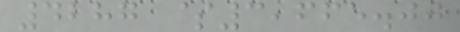4287 $3,665.00
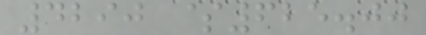4290 $625.00
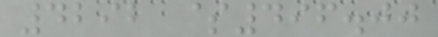4292 $496.00
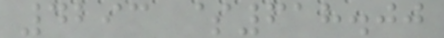4293 $618.00
